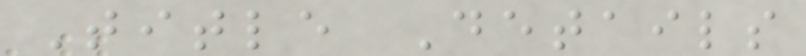Title Details
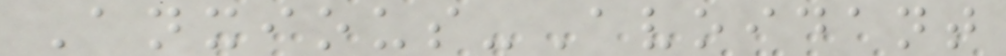Anxious-Avoidant
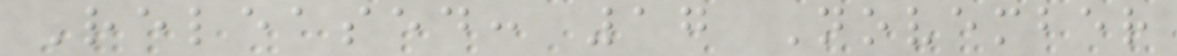Released: 17 November
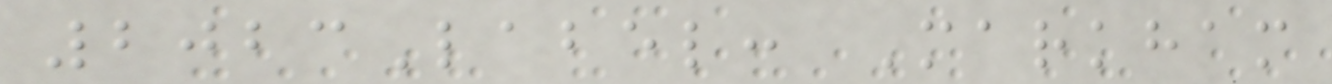2023Label: Markham
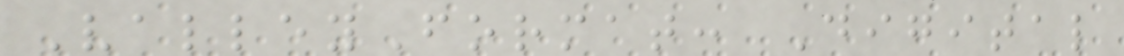ValleyFormat: Digital
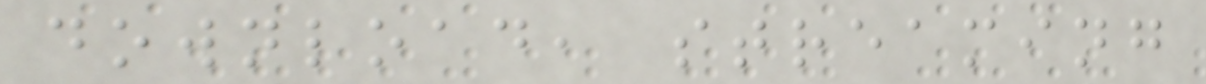download, streaming
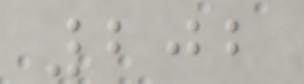202
